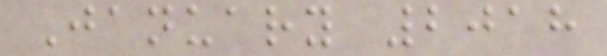January 2018
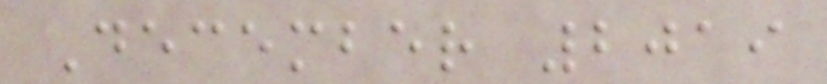December 2019
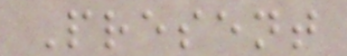Present
